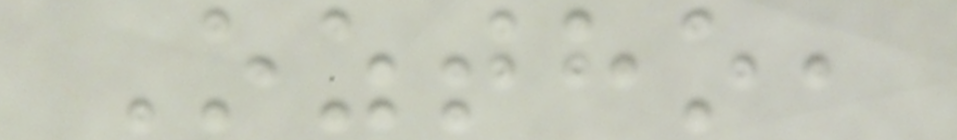Oztho,
